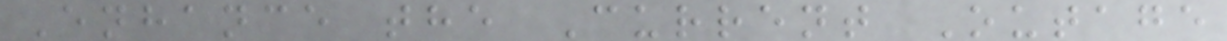Enhance the Current Outage
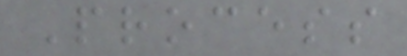Process
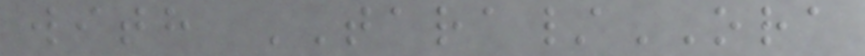with TARA/ORA
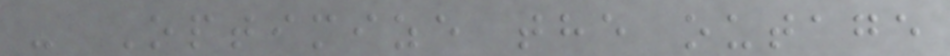- Optimize the outage
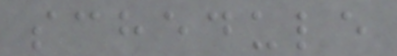schedule
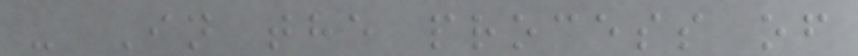- In the process of
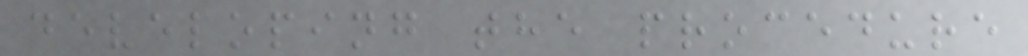developing the procedure
